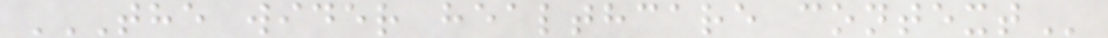THE WIDER HEALTHCARE CONTEXT
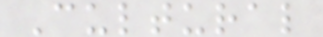Cultural
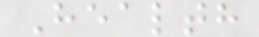Health
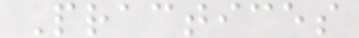Practices
